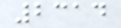2314
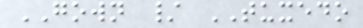GOWN / TUXEDO
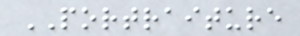PORTRAITURE
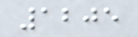1205
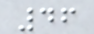46
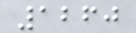1260
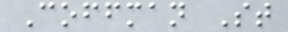Coffman St
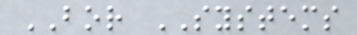BOR SYSTEMS
